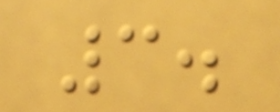3.
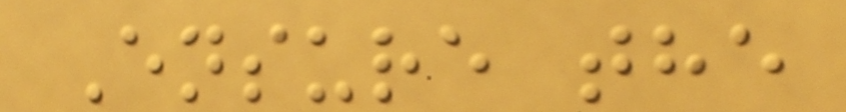Ensure the
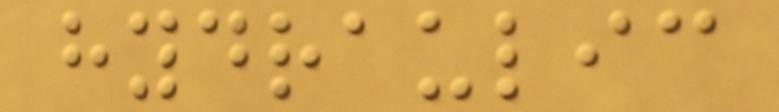hydraulic
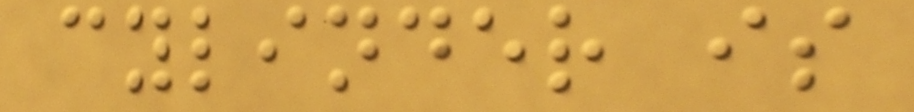cylinder is
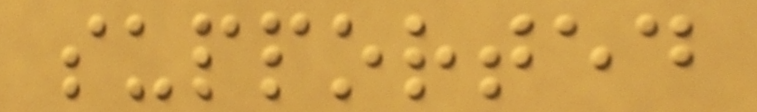supported
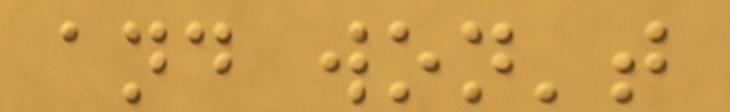and won't
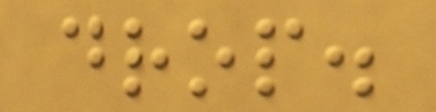drop.
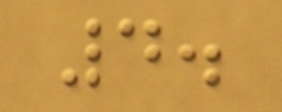4.
